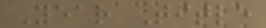Year Title
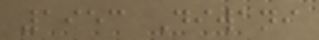1953 Diwani
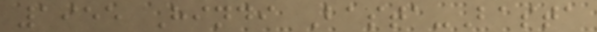1955 Hindi Basta-Basta
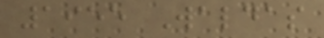1955 Waldas
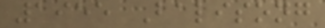1955 Balisong
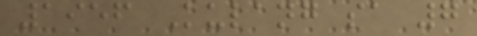1956 Kulang sa 7
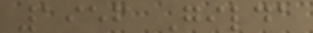1956 Gilda
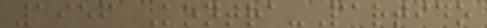1956 Kontra-Partido
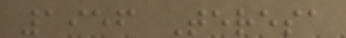1956 Teresa
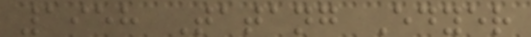1958 Tatang Edyer
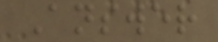Answer
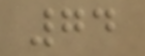74
